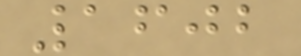1602
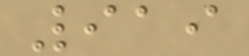919
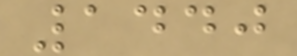1440
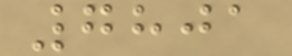7801
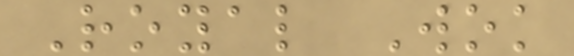Royal Wok
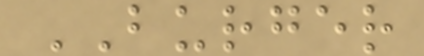BURGER
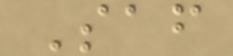Saf
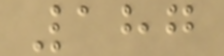187
